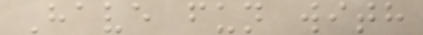Have fun with
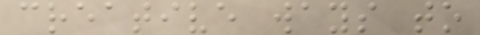creative ways to
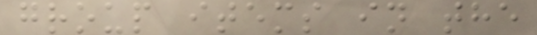group items in the
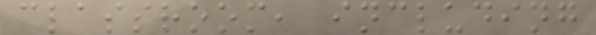classroom, including
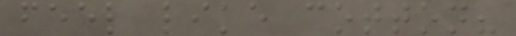feel like cotton?
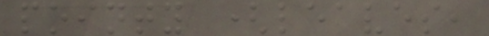pointy (leaves,
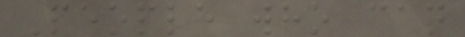People who can
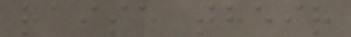raise their
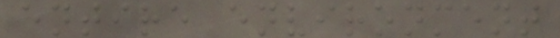entire environment
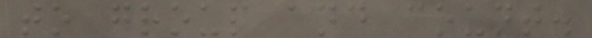to group and count.
